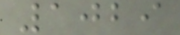1029
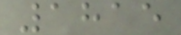1815
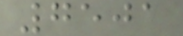7501
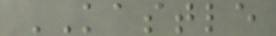KASTLE
